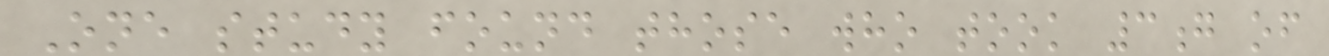One study found those who took 3g of
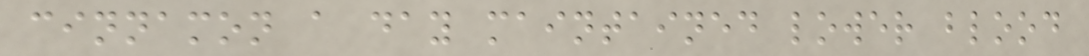cinnamon a day maintained lower blood
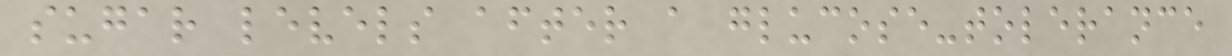sugar levels after a glucose-tolerance
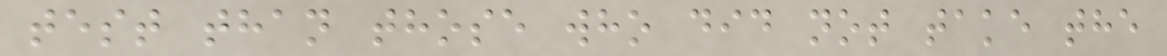test than those who did not take the
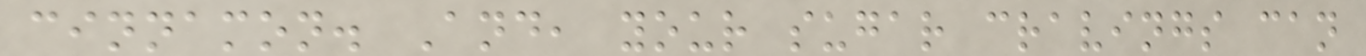cinnamon. And, your sugar cravings can
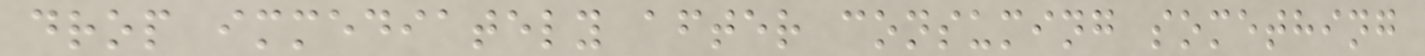drop immediately after consuming something
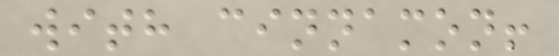with cinnamon!
